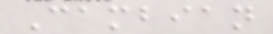Cambian
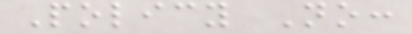Policy No:
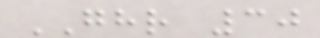GHR 30
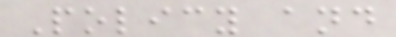Policy and
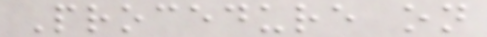Procedure on
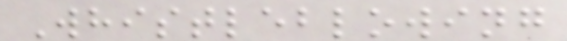Whistleblowing
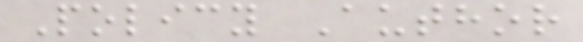Policy Author
